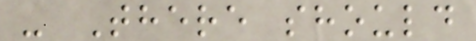- There should
